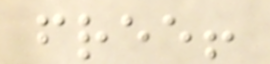free!
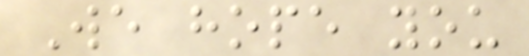We hope you
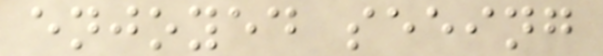enjoyed seeing
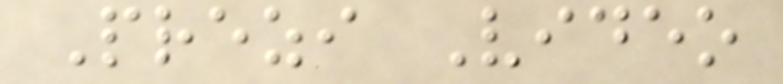Prezi Video
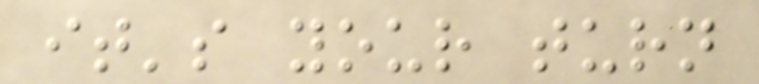it's your turn
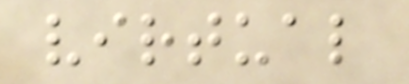virtual
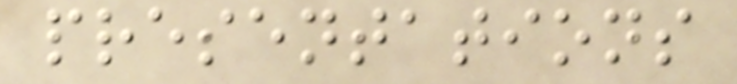presentations
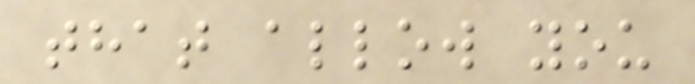that allow you
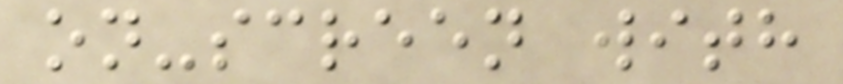on-screen with
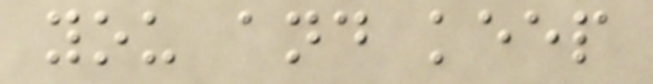you and keep
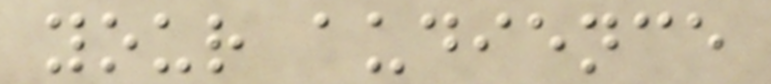your audience
